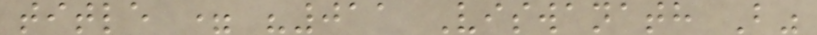title = "011 Viswanath B"
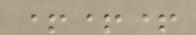+++
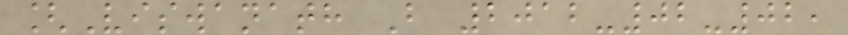[Viswanath B 2012-02-02,
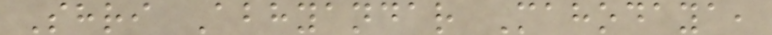Shri Abhyandar Mahodaya,
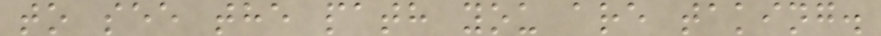to see the path you are taking.
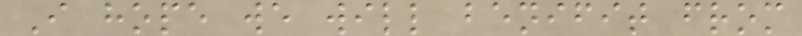I hope we will benifit from
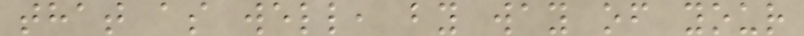that as well, by way of your
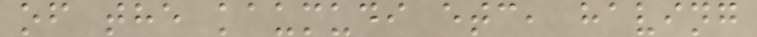of the kaumudi etc, having
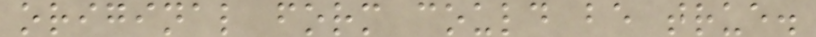original form could be true.
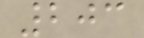203
